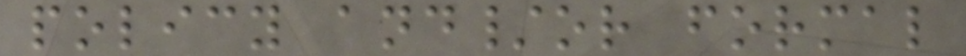policy and/or formal
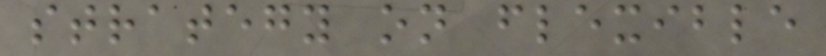strategy on flexible
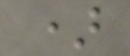)
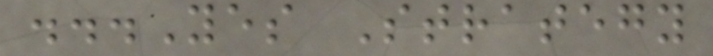...Yes Strategy
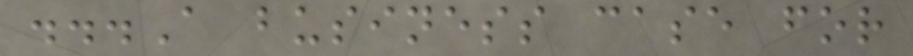...A business case for
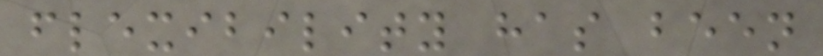flexibility has been
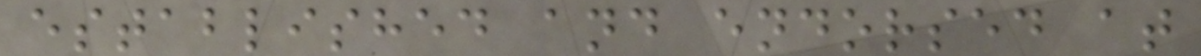established and endorsed at
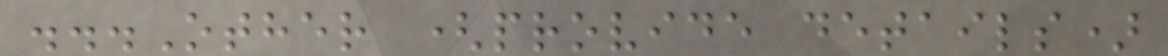...Other (provide details)
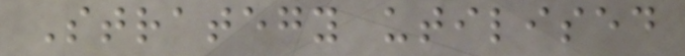Strategy utilised
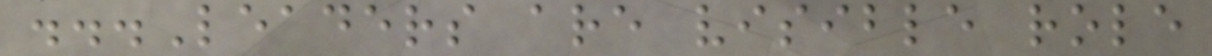...Leaders are visible role
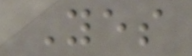Yes
